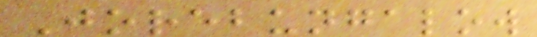Jorebungalow
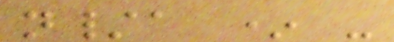n/a * -
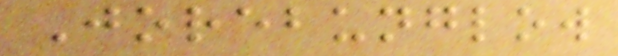Jorebunglow
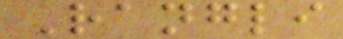Rangli
